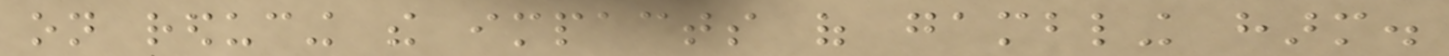on reducing the impacts of gambling harm.
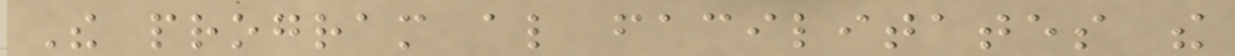The program also facilitates the
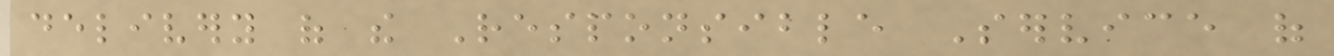delivery of the Responsible Service of
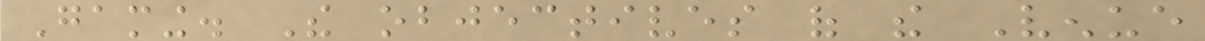Gaming. The objectives of the Venue
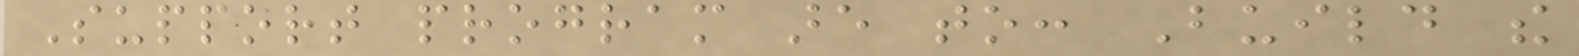Support program are to: Build the
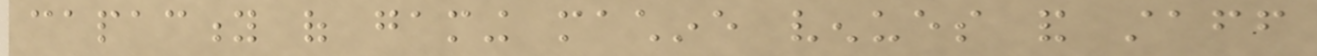capacity of gaming machine venues and staff
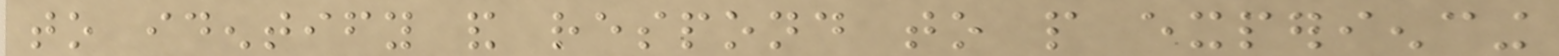to identify and respond to people experiencing
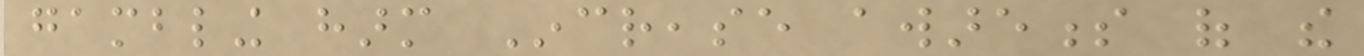gambling harm Increase awareness of the
